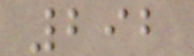292
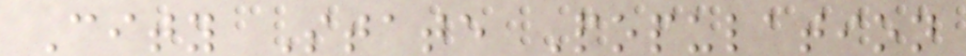City State Population
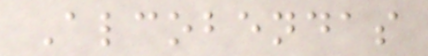Alcobendas
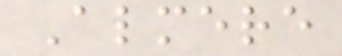Almere
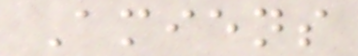Amiens
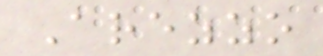Arezzo
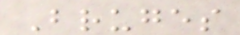Bruges
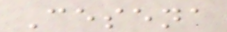Cesena
